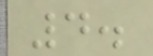4.
